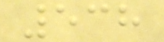538
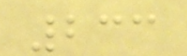233
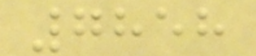7858
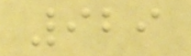929
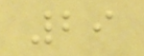29
